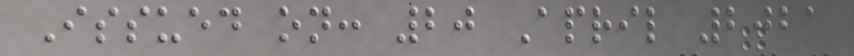Issued on: 20 April 2021
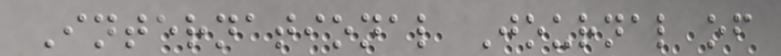International Journal of
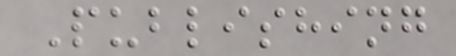Publishing
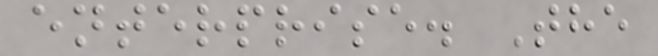enterprise. The
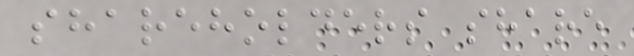shareholders share
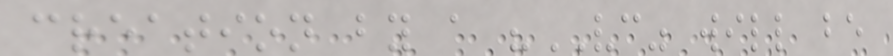creation by a "VC" will be
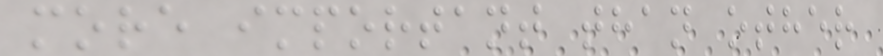more important than other
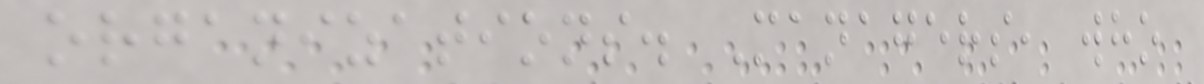organizations. Managers, who
